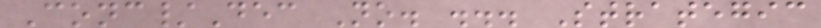Conc/Dec No. ... Strategic
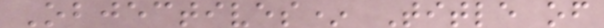Objectives* Title of
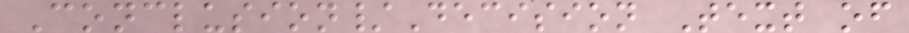Conclusion/Decision Text of
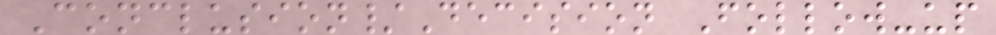Conclusion/Decision Follow-up
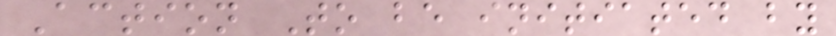Action To be initiated by
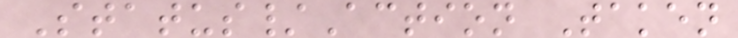Status/Action Taken
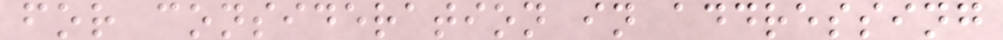for consideration in addressing
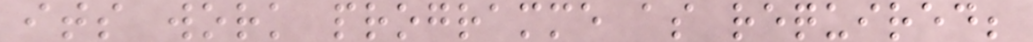its work programme as required;
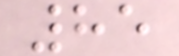85
